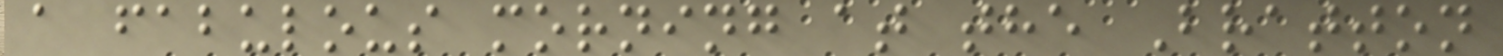a fabulous morning at the Bratton
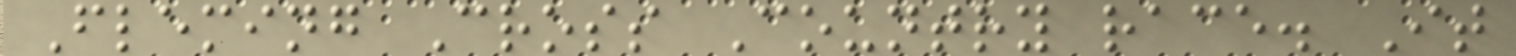Fleming Cross Country race. It
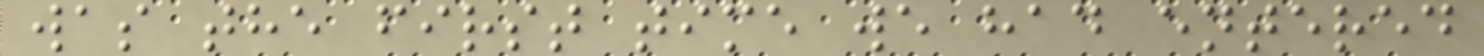was the first time we had entered
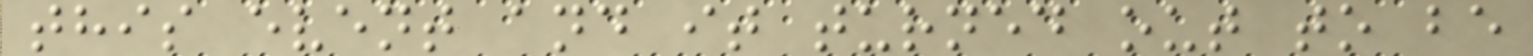this event and it turned out to be
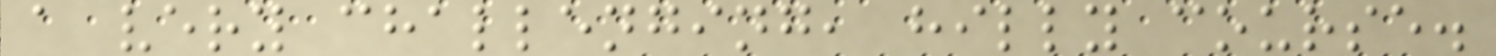a very challenging, hilly course.
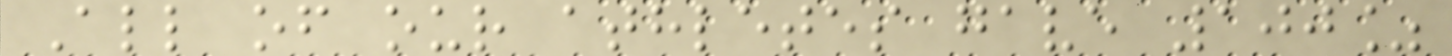All of our athletes gave 100%
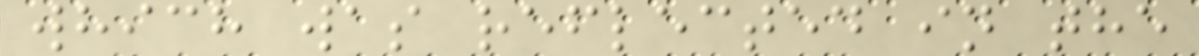which was reflected in the
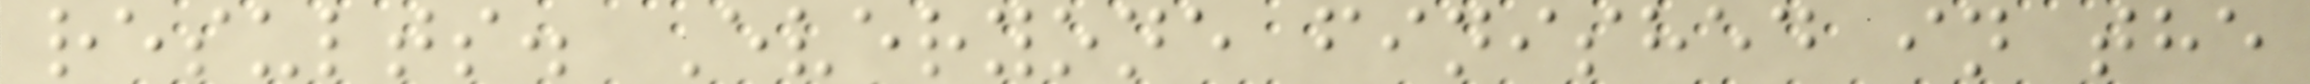results. Everyone finished in the
